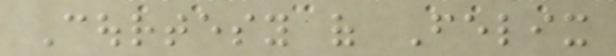Courtesy of Felix
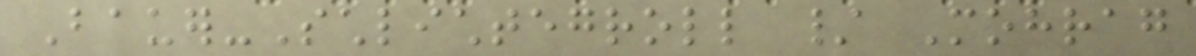Bauer-Schlichtegroll / Mohrag
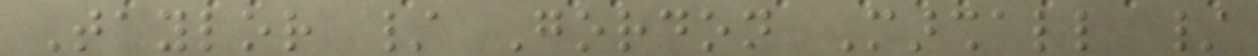Taylor / Gordon Marshall /
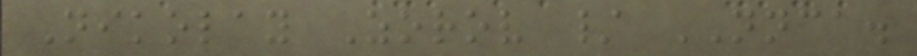Nikolay Zorov / NNCA.
